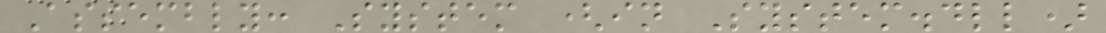Assembly: System (in System.dll)
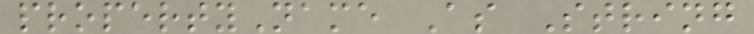propertyName As String
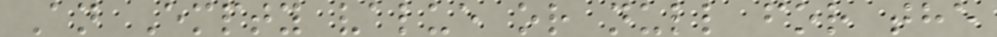An Empty value or null for the
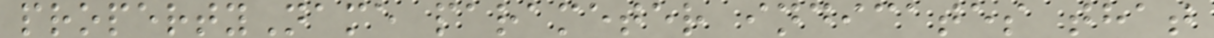propertyName parameter indicates that
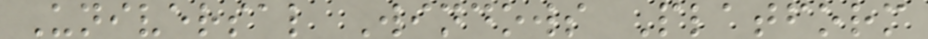Universal Windows Platform
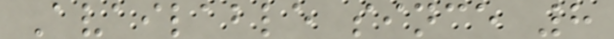Available since 8
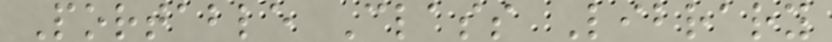Portable Class Library
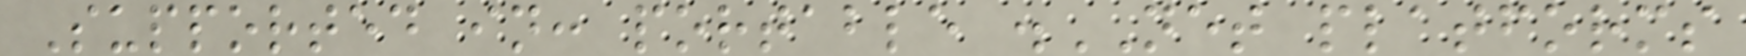Supported in: portable .NET platforms
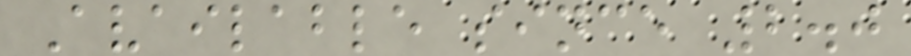Available since 2.0
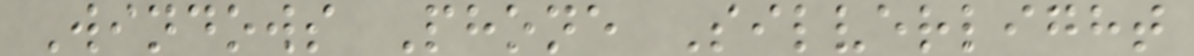Windows Phone Silverlight
